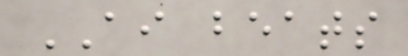AI beats
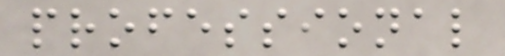professional
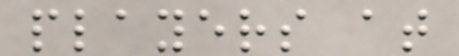players at
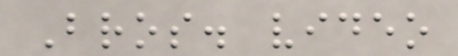Bros. video
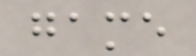game
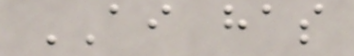AI has
